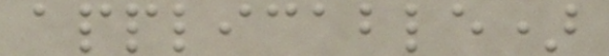applicable)
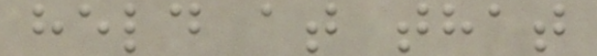held at that
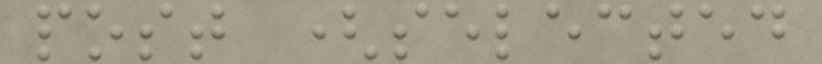post (selected
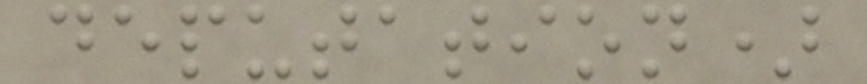deputation)
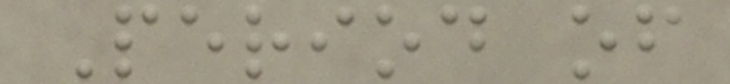Period of
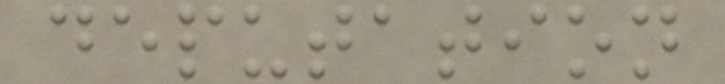deputation
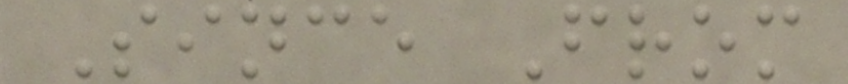Since From
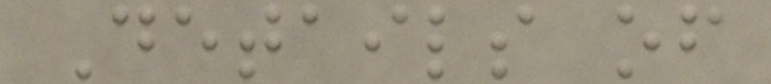Details of
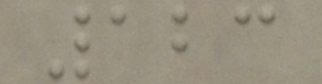123
